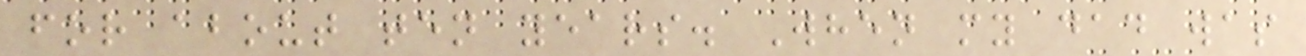for about ten years. When my dad was
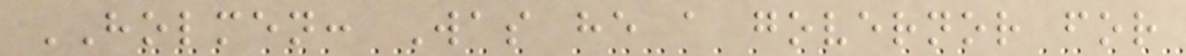HOLMEN: Was he a governor for
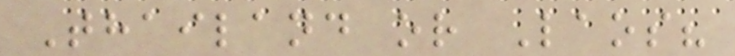Thailand or Laos?
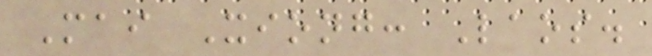Mai Xiong: Laos.
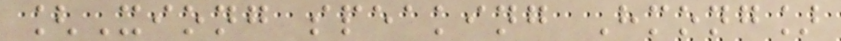[Xiong speaking Hmong]
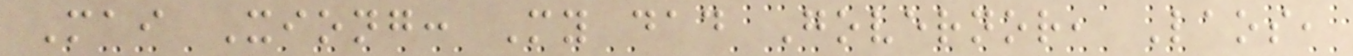Mai Xiong: My dad Governor, Laos,
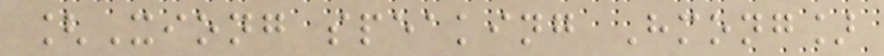[Xiong speaking Hmong]
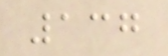137
